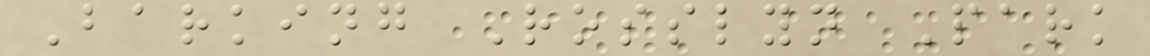Barking Rosslyn Park
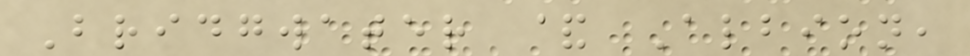Bridgwater & Albion,
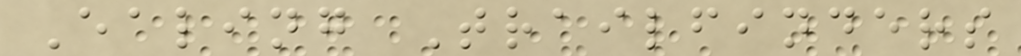Ealing Trailfinders
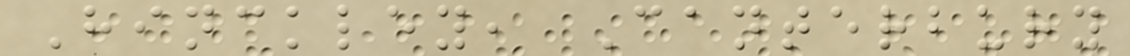Hinckley, Canterbury
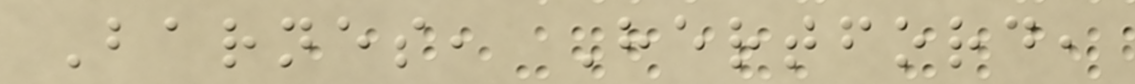Barnes, Hertford,
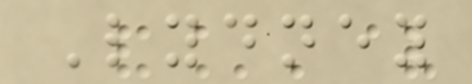Lydney
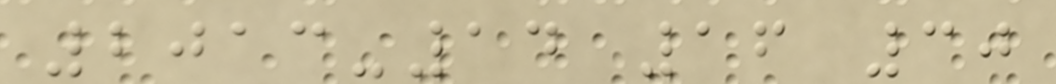2013-14 16 30
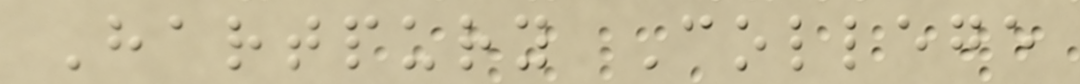Hartpury College
